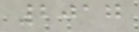2017
